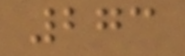273
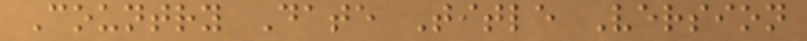Country Date Title Version
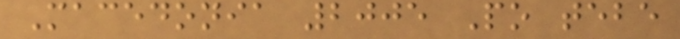Macedonia 2005 Po tebe
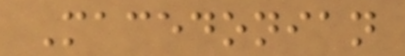Macedonian
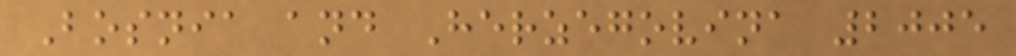Bosnia and Herzegovina 2005
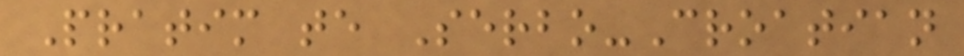Pratim te Serbo-Croatian
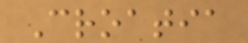Croatia
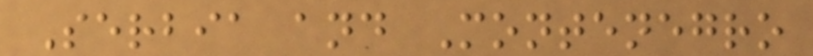Serbia and Montenegro
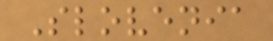Slovenia
